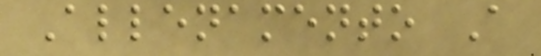Allenamento A
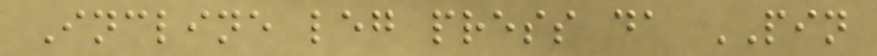Incline leg press da PIN
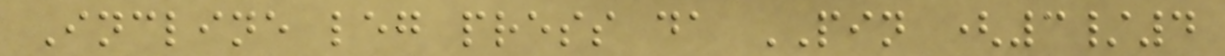Incline leg press da PIN (3/4
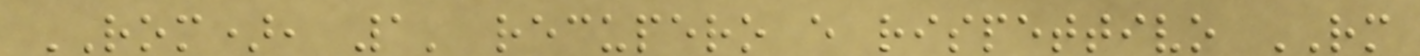ROM), 1' recupero e rispettivo RM
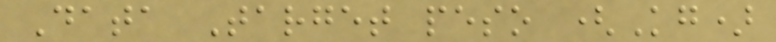Data Target peso (Kg)
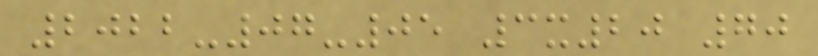2022-07-05 3x20 70
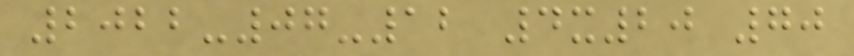2022-07-12 4x20 70
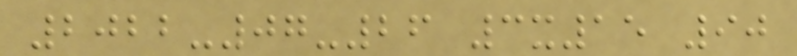2022-07-26 3x15 90
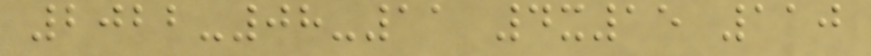2022-08-11 4x15 110
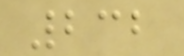232
